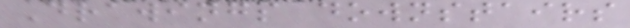Drawings downstairs
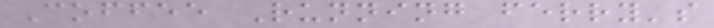Coffee Running ferry's
